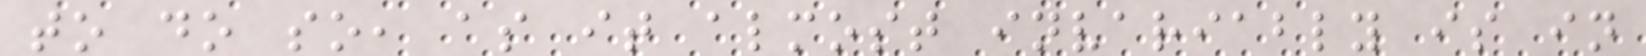to do so, as it almost invariably is in
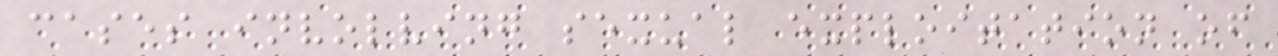cases involving sexual exploitation of
